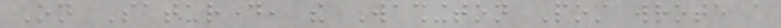On Saturday, the Washington Post wrote a
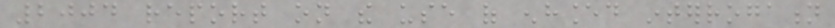2004 report on the use of enhanced interrogation
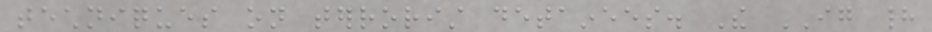techniques on terrorist detainees. The IG had
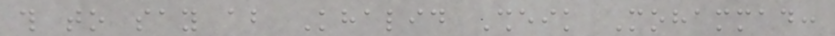this to say about Khalid Sheik Mohammad:
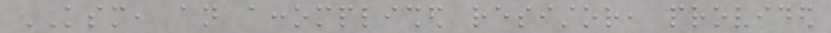KSM, an accomplished resistor, provided
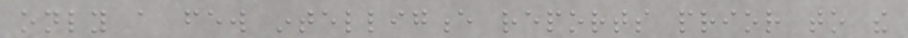only a few intelligence reports prior to the
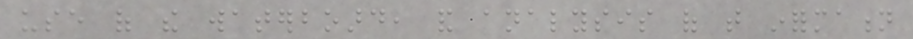use of the waterboard, and analysis of that information
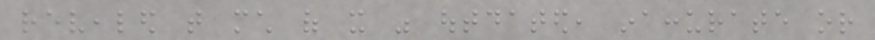revealed that much of it was outdated, inaccurate or
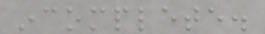incomplete.
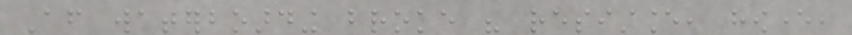After waterboarding broke his resistance, however,
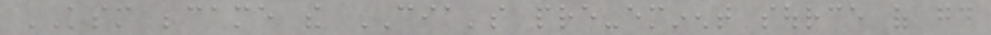KSM became the CIA's pre-eminent source of good
